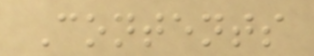Contents
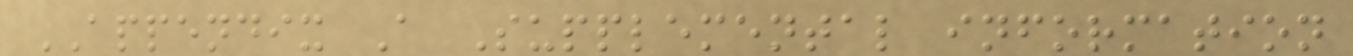APPENDIX A Supplemental information
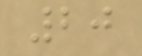20
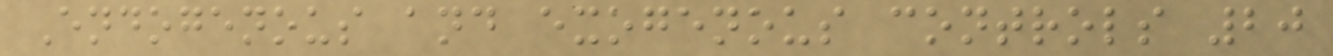Endogenous and exogenous controls 20
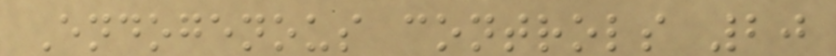Endogenous controls 20
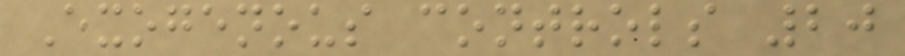Exogenous controls 20
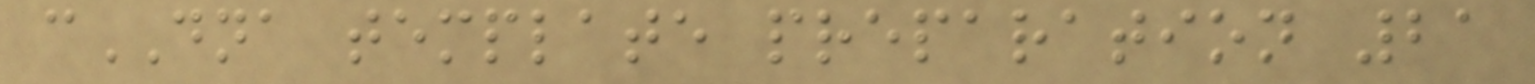cDNA template preparation 21
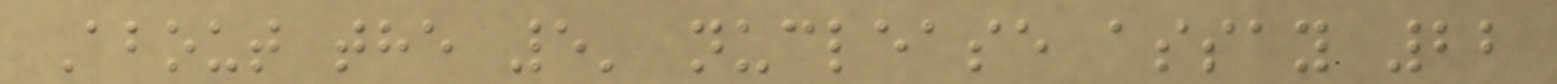About the 5' nuclease assay 22
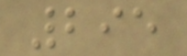295
